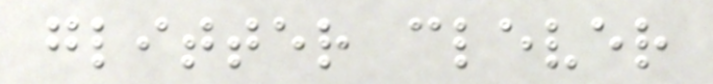glitter clever
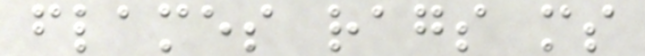flames rags ms
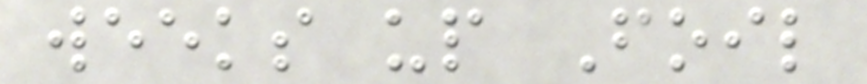weeks up Foil
